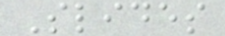Slides
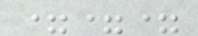===
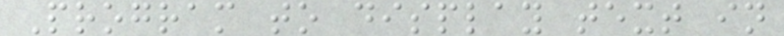Program to display text in
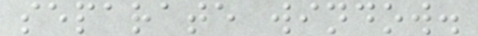separate window.
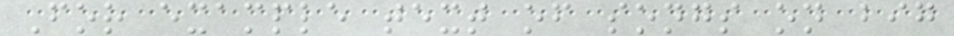For example text of songs on big
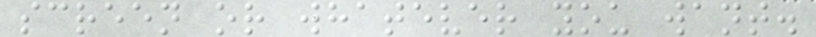screen or whatever you want.
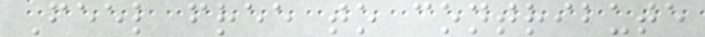Feel free to contribute
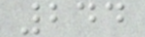244
